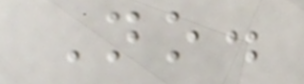No.
